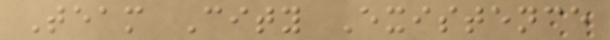Team City Existence
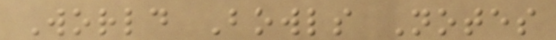World Bowls Notes
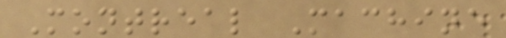Montreal Machine
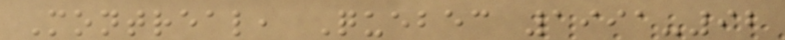Montreal, Quebec 1991-92
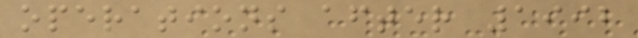operations after 1992
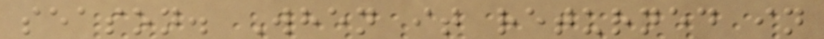season. When it returned in
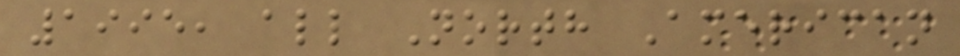1995, all North American
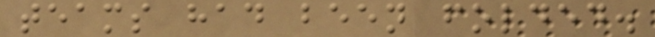teams had been folded.
